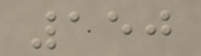150
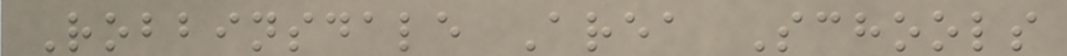Robbinsdale Area Schools
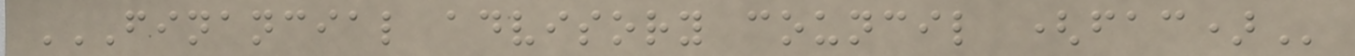FINANCIAL ADVISORY COUNCIL (FAC)
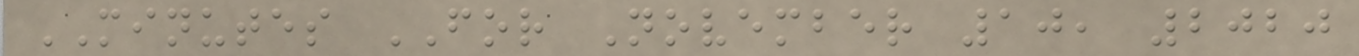MINUTES FOR November 10, 2020
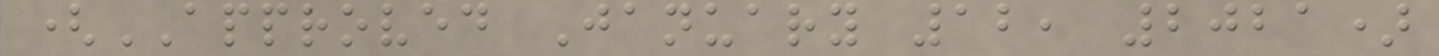(APPROVED January 12, 2021)
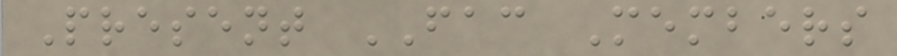Present FAC Members
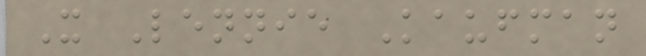X Lennie Kaufman
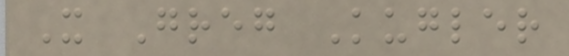X Greg Kugler
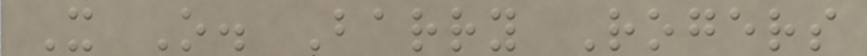X O. Barry Rogers
